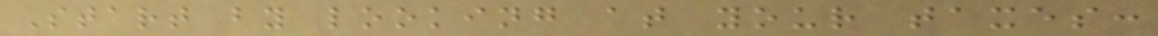Start by looking at your taxes:
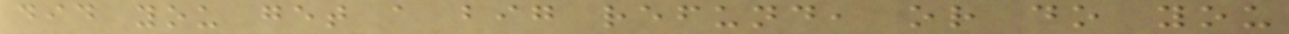did you get a big refund, or do you
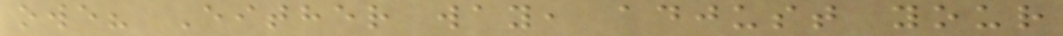owe? Either way, adjust your
